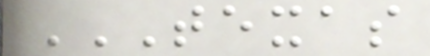TEXAS
